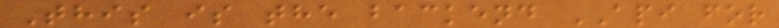This is the backend API for
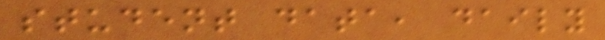student data, daily
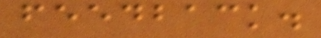feedback.
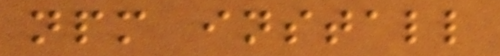npm install
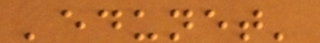'edunet'
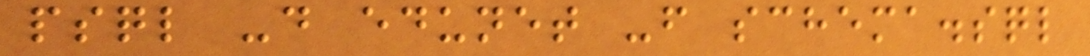psql -d edunet -f schema.sql
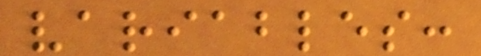variables:
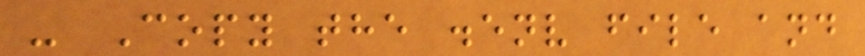- Copy the .env file and
